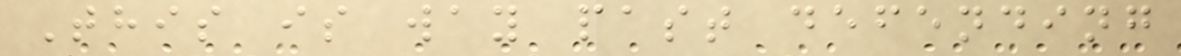This is way past defending
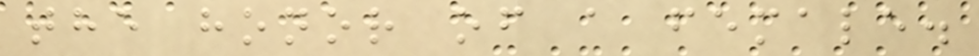the honor of a female.
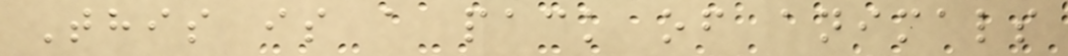This is a pack of animals
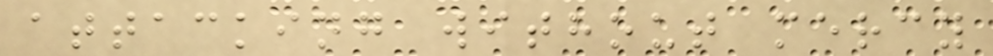attacking without mercy
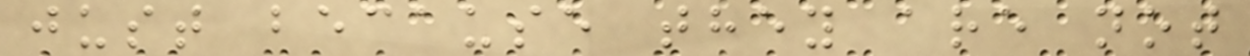just because they are not
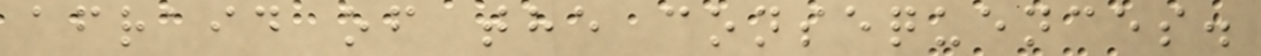afraid of the consequences.
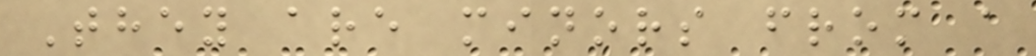They are minors from a
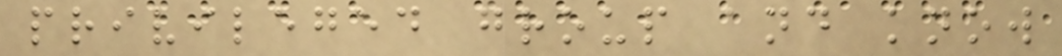privileged group and know
